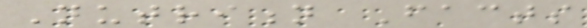Nutrition Facts
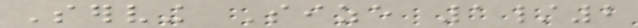Serving Size 1/2
